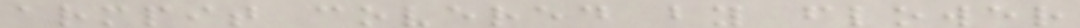armpit covered by flower
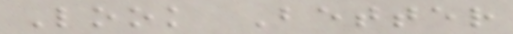Look Better
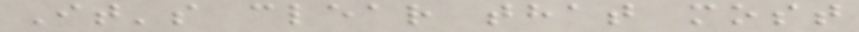It's clear that most
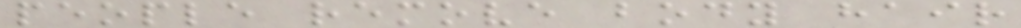people remove body hair
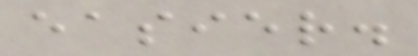easier.
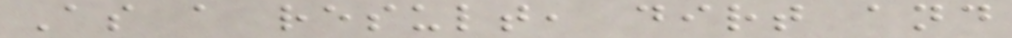As a result, dirt and
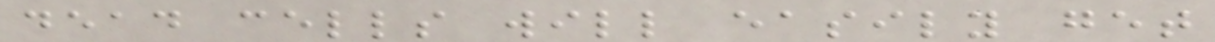dead cells will easily get
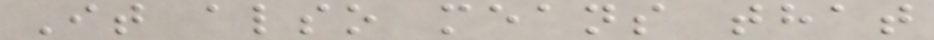It also means that
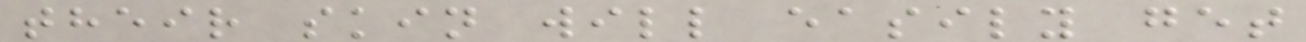their skin will easily get
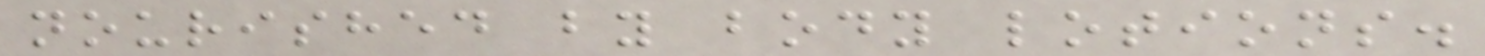nourished by body lotions.
